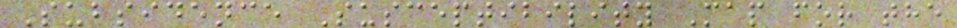Subsidence Susceptibility Map for the
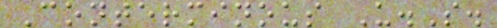Conterminous U.S.
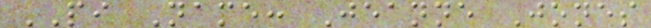PI Name: Jeanne Jones
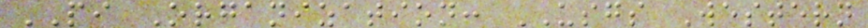PI Organization: USGS Western
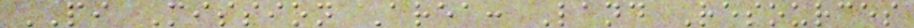PI Mission Area: Land Resources
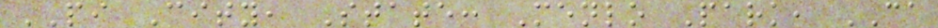PI City, State: Menlo Park, CA
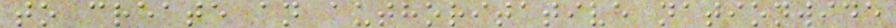to create an authoritative nationwide
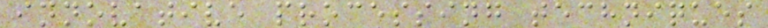innovative processing techniques
